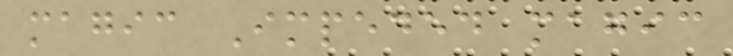magic Impeded magic
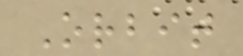Orbit
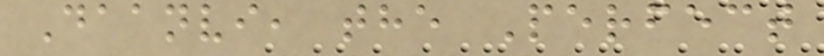Daanvi, the Perfect
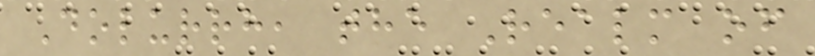Dolurrh, the Realm of
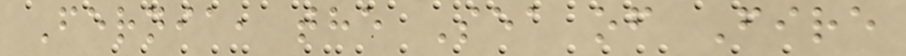Fernia, the Sea of Fire
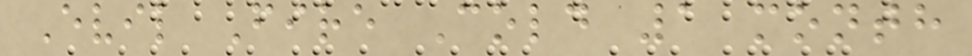Evil Fire Cold 1 month
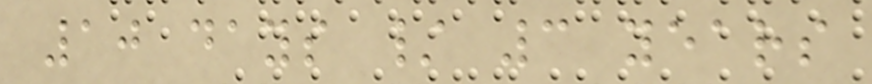10 days / 3 years
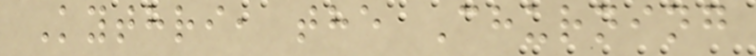Kythri, the Churning
